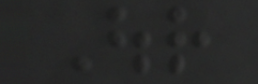Our
